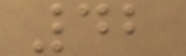42
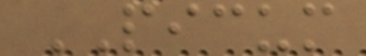PICUM
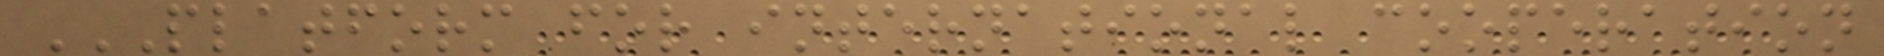PLATFORM FOR INTERNATIONAL COOPERATION
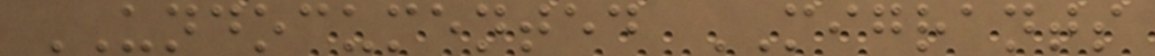UNDOCUMENTED MIGRANTS
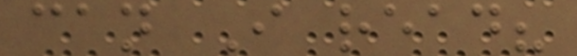can I read?
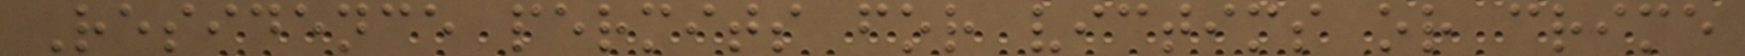Residence permits for victims or crime
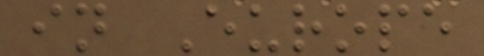in Europe
